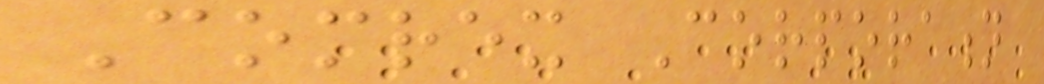Comrex Corporation
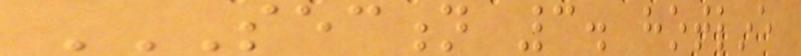SECTION 3. HOTLINE
